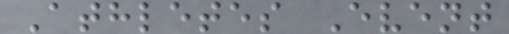Athletes Event
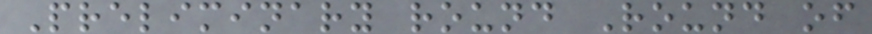Preliminary round Round of
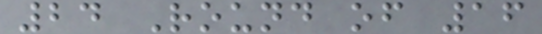24 Round of 16
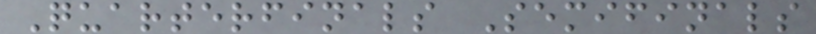Quarterfinals Semifinals
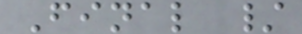Final /
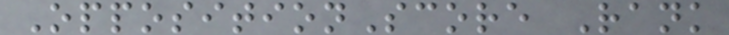OppositionScore Rank
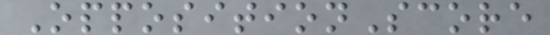OppositionScore
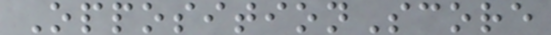OppositionScore
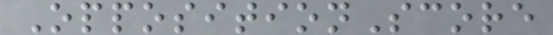OppositionScore
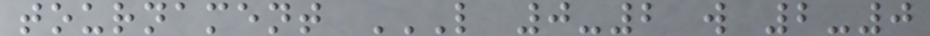tournament L 0-2 W 2-0
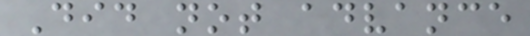Did not advance
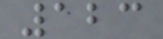123
